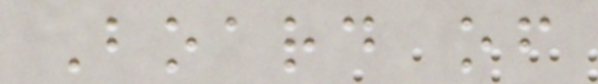Board of
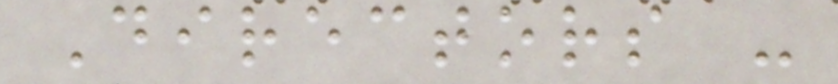Directors -
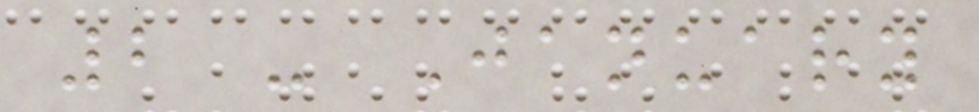2 - January
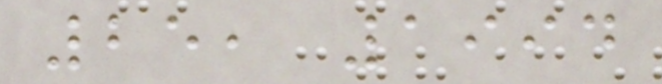25, 1994
